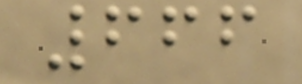666
